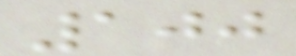100
